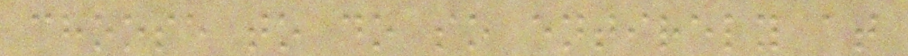choose to do so entirely at
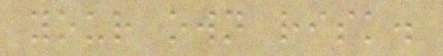your own risk.
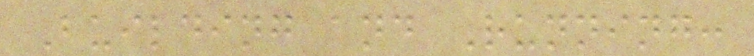Building and Running:
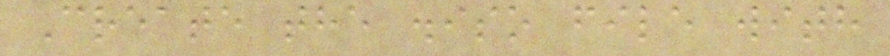Create the .iso file with
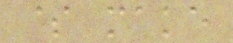$ make
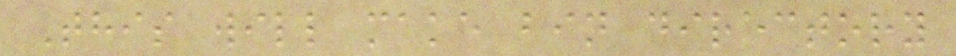This will make bin directory
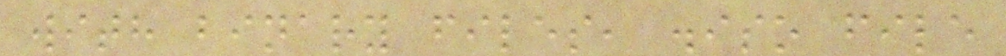with binary files, .iso file
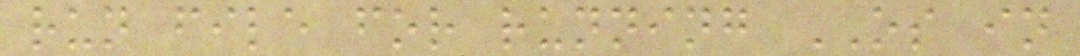run file for running OS in
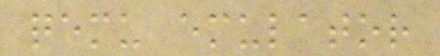qemu emulator
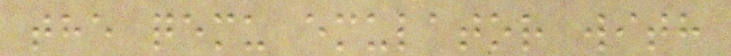the qemu emulator with
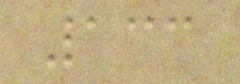133
